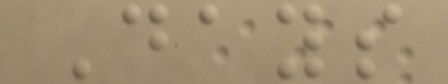Days
